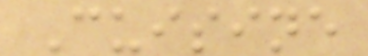Cuisine
